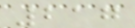217
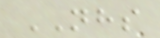NHS
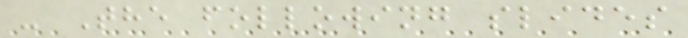- The following slides
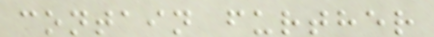contain further
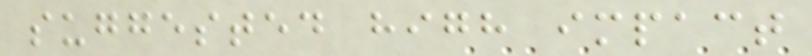suggested high impact
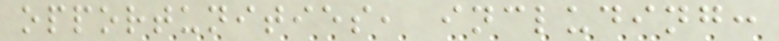opportunities, including:
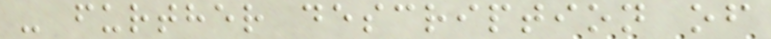- further description of
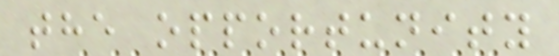the opportunity
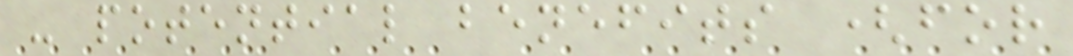- potential benefits (for
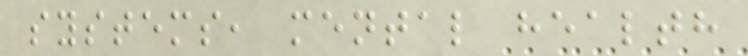systems, mental health
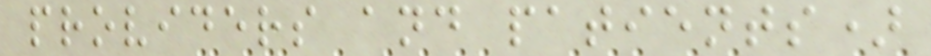providers and patients)
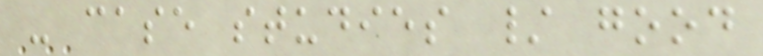- case studies / good
